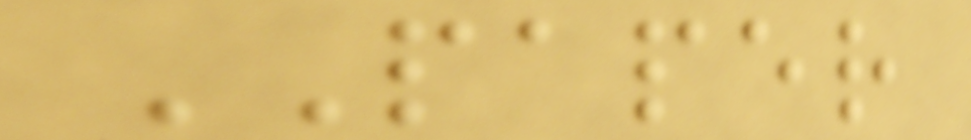PAPER
